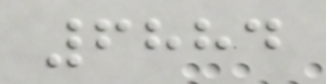6884
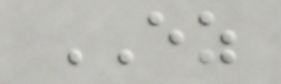EZ
